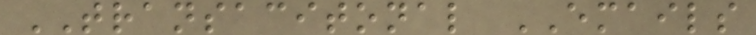TRANSACITONAL EMAILS
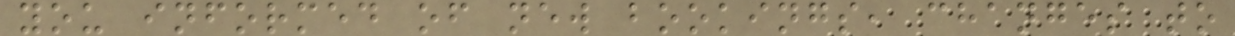you informed of new bookings, changes to
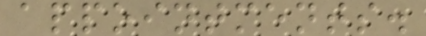appointments.
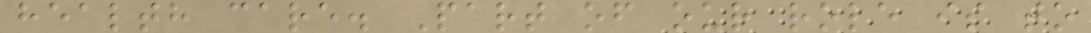health care. Part of our role is to
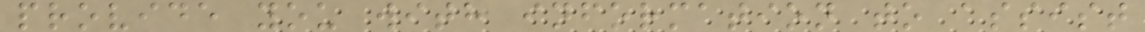provide you with information to assist
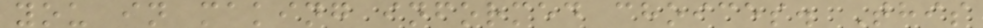you in making informed choices. This
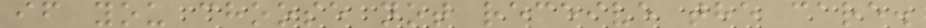if you choose not receive the care.
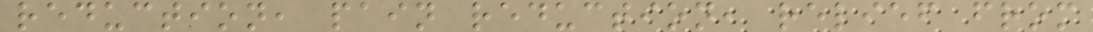reduction, pain reduction, relief from
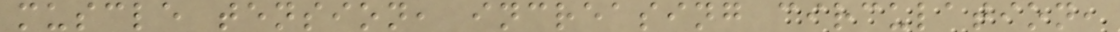muscle tension, increasing circulation,
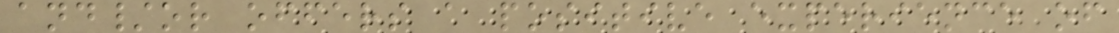and/or offers a positive experience of
